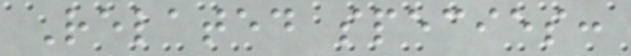Related species:
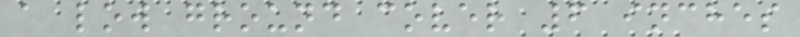a low ground cover 6 inches
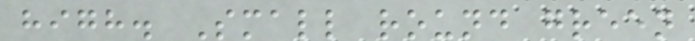high. Small round green
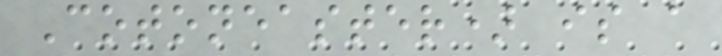Cotoneaster) is a
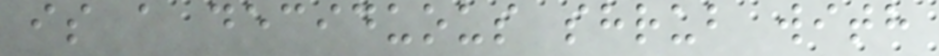is a deciduous shrub with
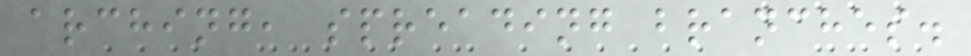arching, spreading branches.
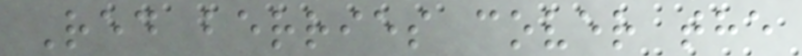Red berries cover the
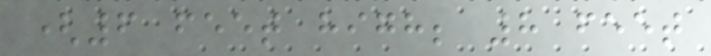(6 feet high; 8 feet
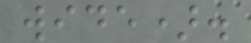wide).
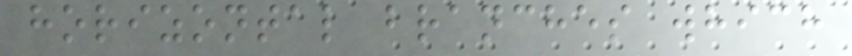horizontal branches which
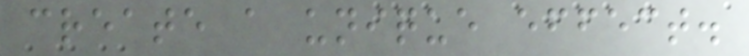create a unique effect.
